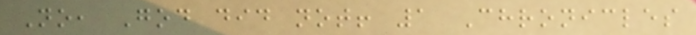No, God did not! 1 Chronicles
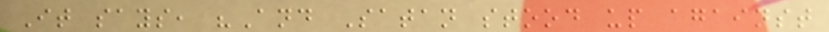It says, "And Satan stood up against
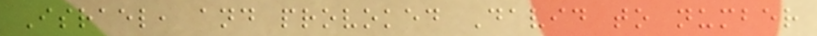Israel, and provoked David to number
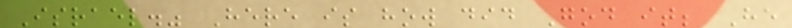Israel." Here is how did God it; He
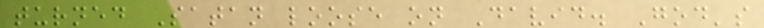turned Satan loose on David. God's
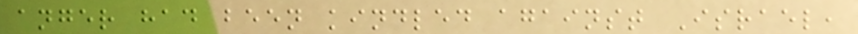anger had been kindled against Israel,
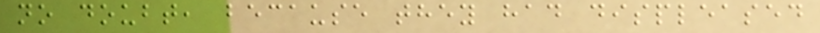no doubt, because they had displeased
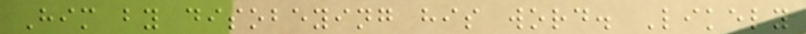Him by disobeying his word. Likely
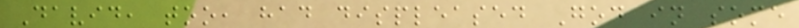David, too, had displeased God in some
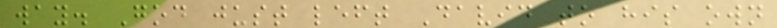way. God just left David to his own
